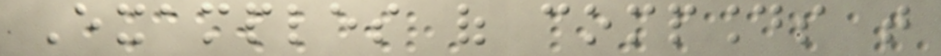Examples of compounds that
